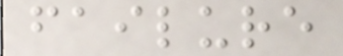failure
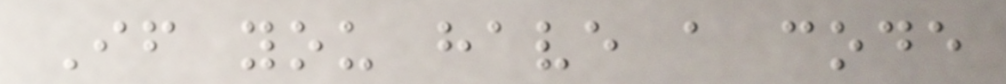If you have a code
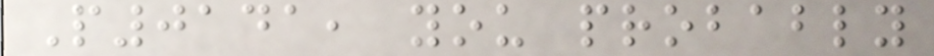P0141, you probably
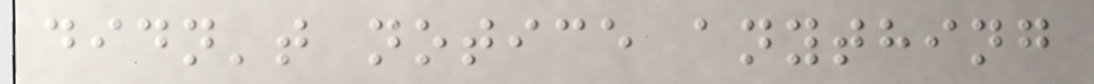didn't notice anything
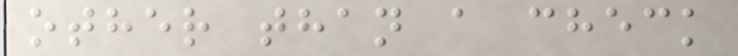other than a check
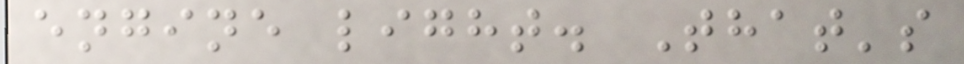engine light. That's
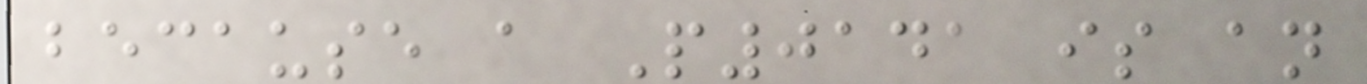because a P0141 is an
